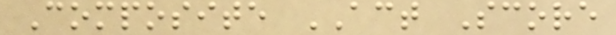Composite ACT Score
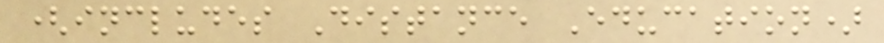(includes Distance Education)
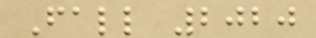Fall 2020
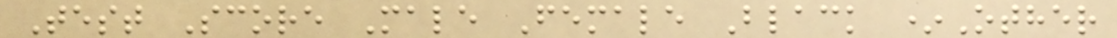Test Score Male Female Black *Other
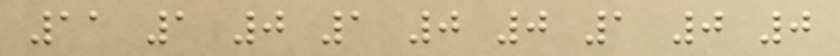11 1 0 1 0 0 1 0 0
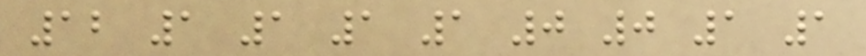12 1 1 1 1 0 0 1 1
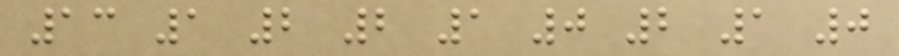13 1 2 2 1 0 2 1 0
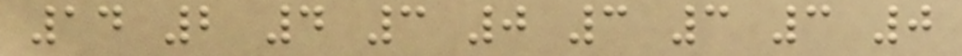14 2 4 3 0 3 3 3 0
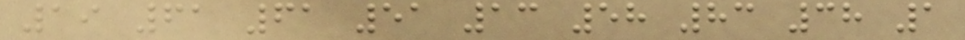19 61 61 51 13 58 83 38 1
